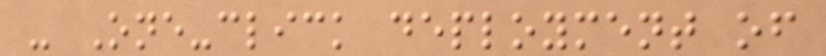- One-click deployment of
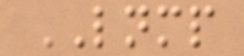LNMP
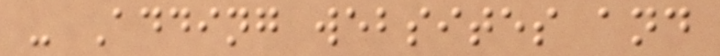- Adding websites and
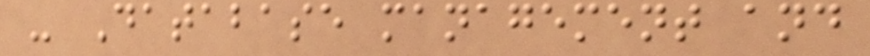- Database management and
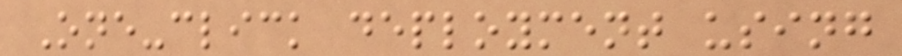One-click deployment using
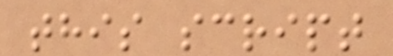this script
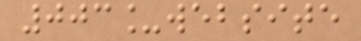003_website
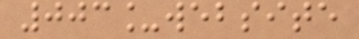003_website
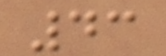43
